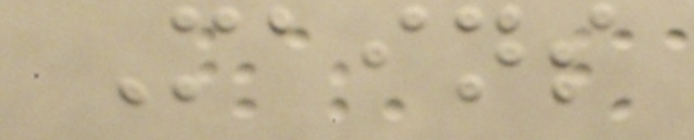Mains
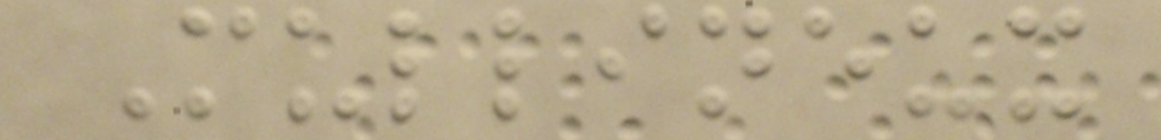Mullineux
